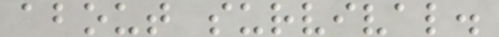about survival.
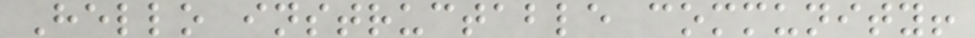Hello instructable community!
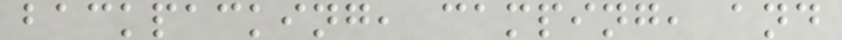backpacking, camping, and
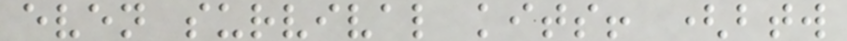even survival kits! (btw
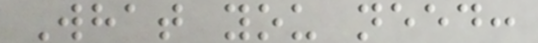What you need:
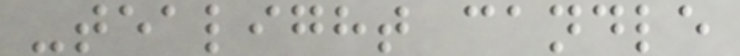-tealight candle
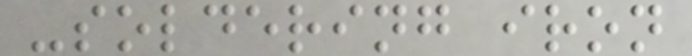-soldering iron
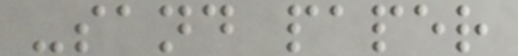-sand paper
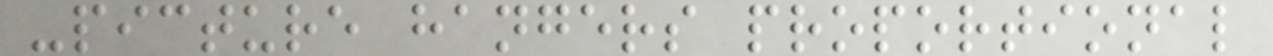-picture hangers proportional
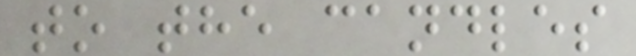to the candles
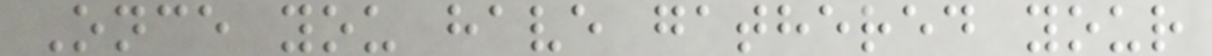Once you have gathered your
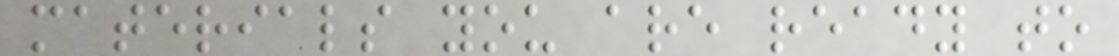materials you are ready to
